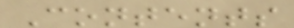Contents
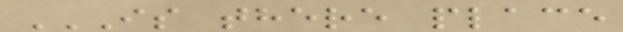IS THERE PLACE
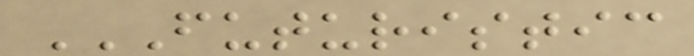FUTURISTIC
